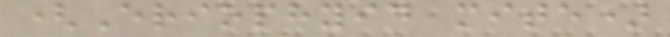(Eriophyid mite)
